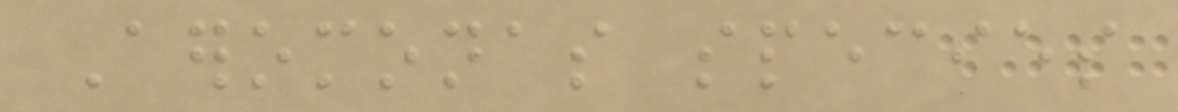Aeromonas species
